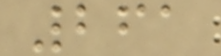261
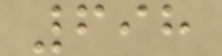698
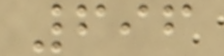696
